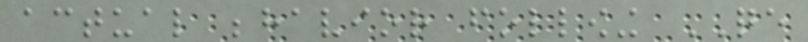actual behavior following QE
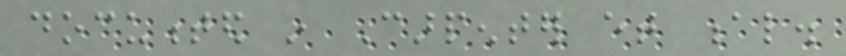documented in Carpenter et al.
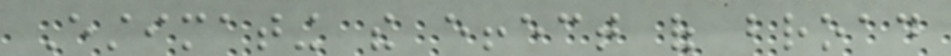Estimating the effect of broad
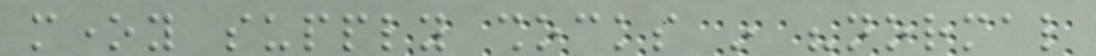money supply shocks in "normal
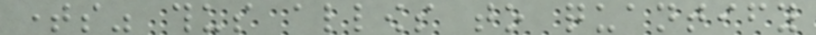times" thus allows to quantify
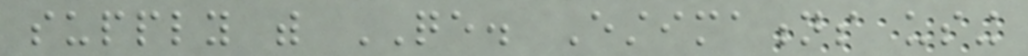supply with QE. Estimations using
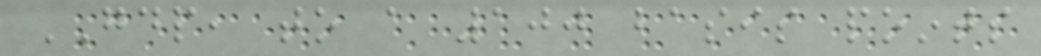GDP, to a 100 basis points
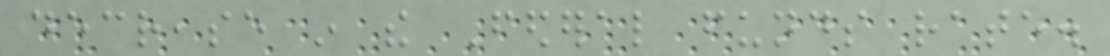decrease in the Federal funds rate.
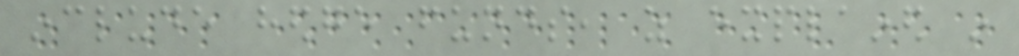include hedge funds, as explained in
